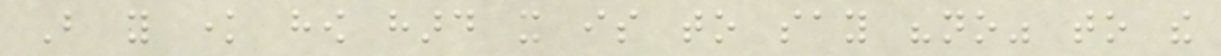But you know how hard it is to say "no" to the
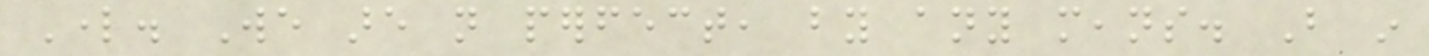Lord. We are not perfect, by any means. But in
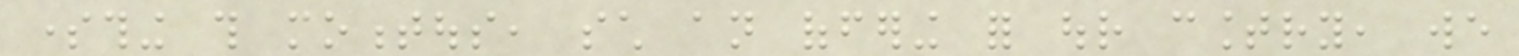something this momentous, such an offering for our country, we
